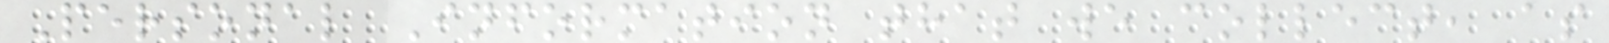Personal Information that we collect, as
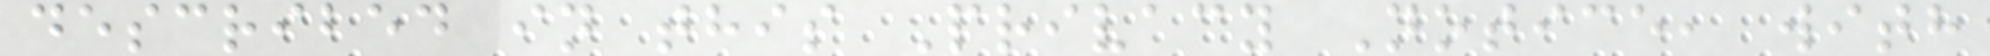described in this Privacy Notice, with
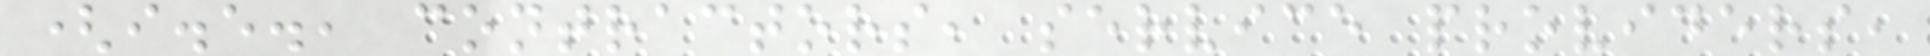(i.e., contractors, service providers,
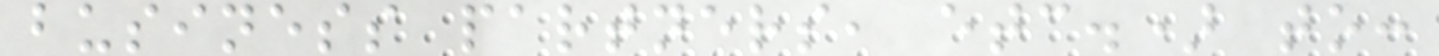business partners, etc.) to:
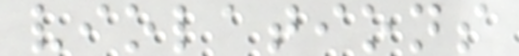violations
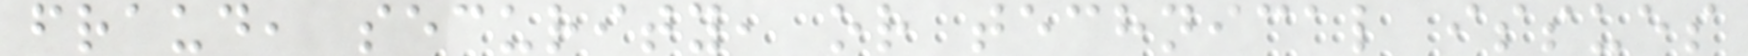fraud, security, or technical issues
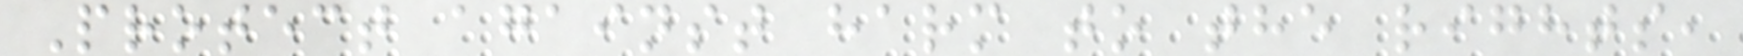Protect against harm to the rights,
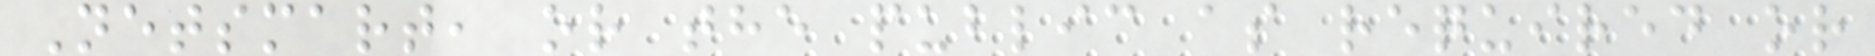Netsmart, or the public as required or
